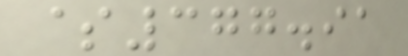$377.91
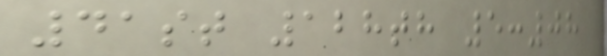41st 128th 5:08
